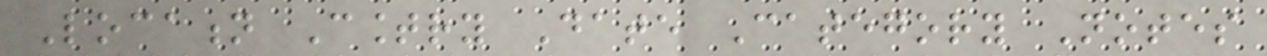Location Country Date Category Notes
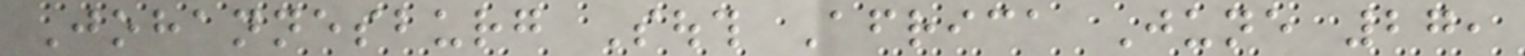Johannesburg South Africa June 27,
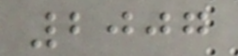2007
